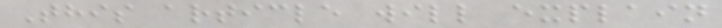This article will explain
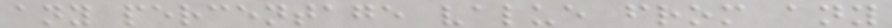any percentage value from any
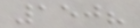150?
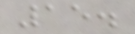15.
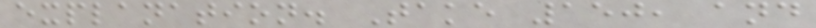explanation. Take 150, and
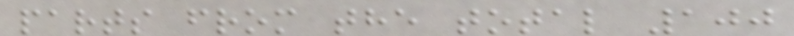parts from the total 100
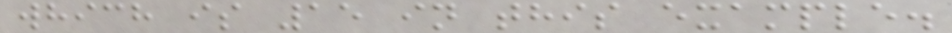which is 15 in this example.
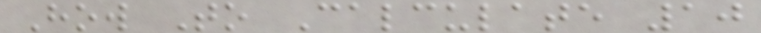How To Calculate 10
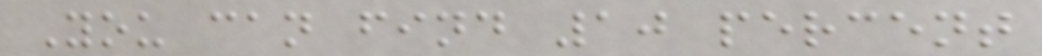You can find 10 percent
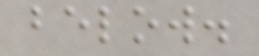below.
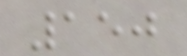150
